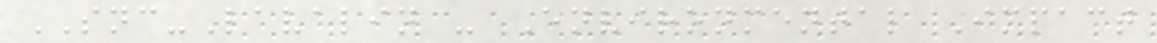SNC-Lavalin - Environmental Impact
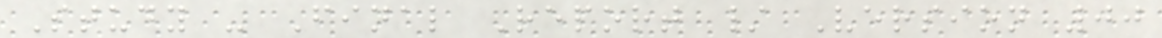Study - Final Report / Version 00
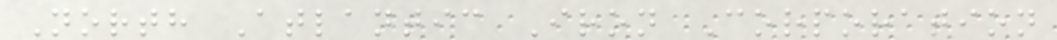North Atlantic Iron Corporation
